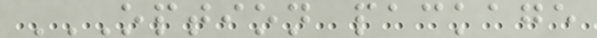OPTION PACKAGE
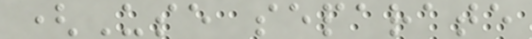(Use separate
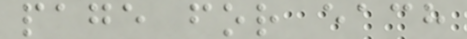page for each
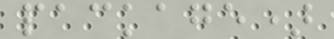package)
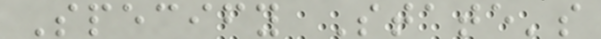Specify State's
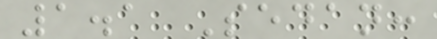1.1 Sedan:
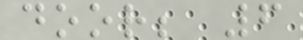door; 6
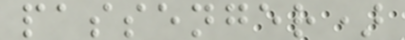passenger)
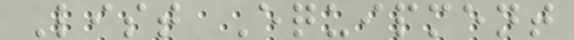List Equipment
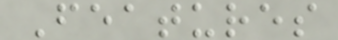Features
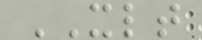XLT
